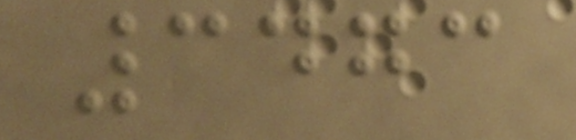3473
